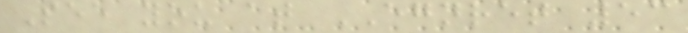See you at EGNRET 53
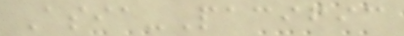Asia-Pacific
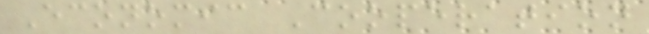Economic Cooperation
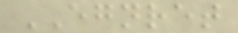EGNRET
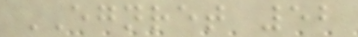EGNRET 52
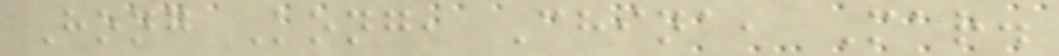Hong Kong, China, Mar.
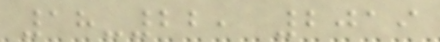18-22, 2019
